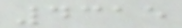4315
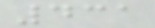431
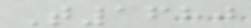T1680
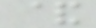&
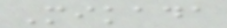Mikada
